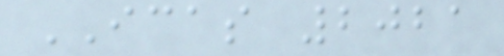ICAS 2021
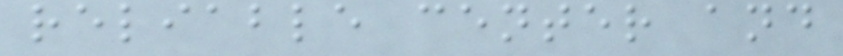reliable center and
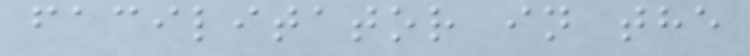facilitator in the
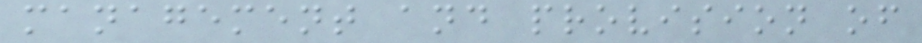management and provision of
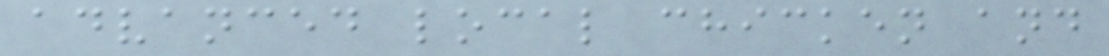advanced local chicken and
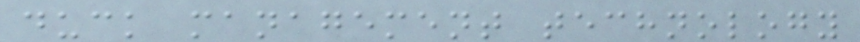duck management technology
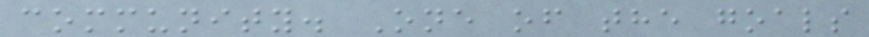community. One of the goals
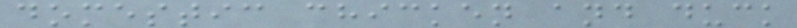domestic chicken and duck
